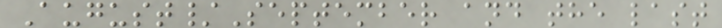August/September and the last
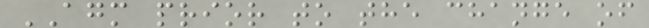AGM prior to the change of
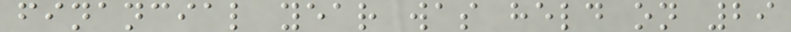financial year was held on 29
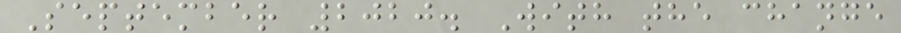September 2020. With the change
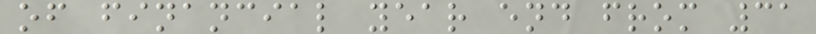of financial year end from 31
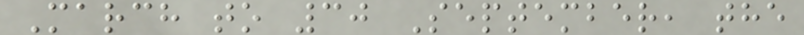March to 30 September, the
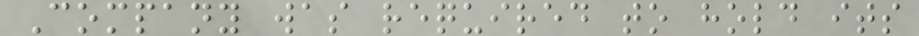Company was required to hold its
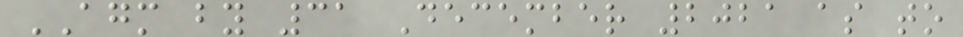AGM by 31 December 2021 as to
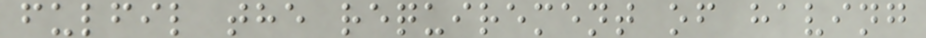fulfil the requirement of having
